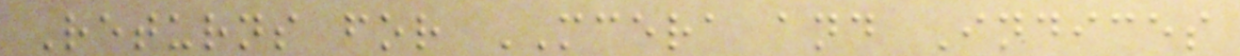Returns for MCERA and Indices
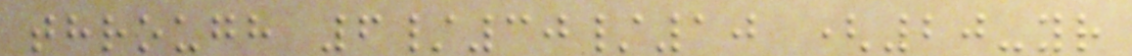through 6/30/10 (20-yr
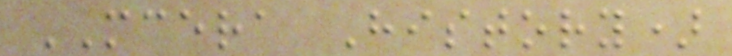MCERA History)
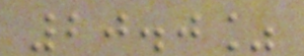20.0%
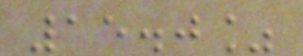15.0%
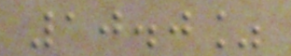10.0%
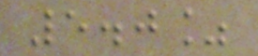5.0%
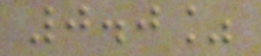0.0%
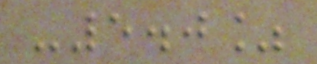-5.0%
